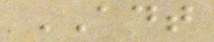ADT
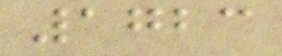1723
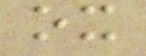ox
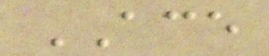ACE
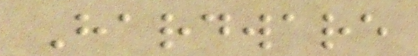Hardware
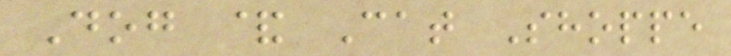Dog & Cat Shoppe
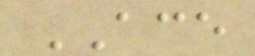ACE
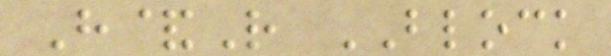H&R BLOCK
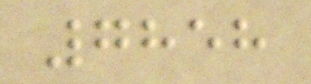7858
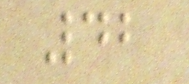42
